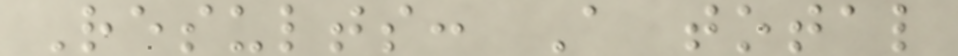Results: A total
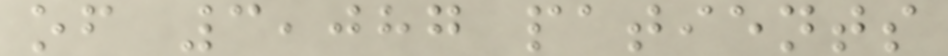of 3,087 patients
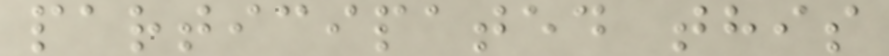participated this
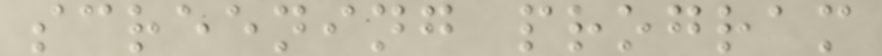screening program
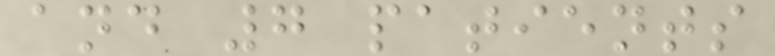and 7 patients
